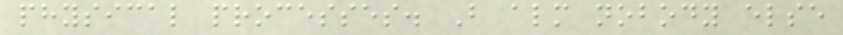physical processes. But almost nobody else
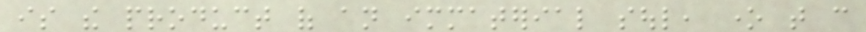is the product of an immaterial soul, one that can
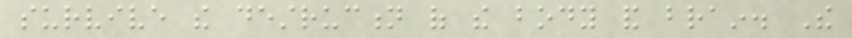survive the destruction of the body and brain. The
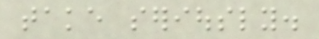take seriously.
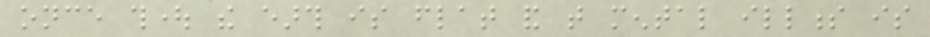once thought the earth is flat and that mental illness is
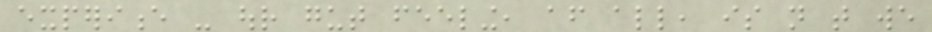experience - our gut feeling, after all, is not that we
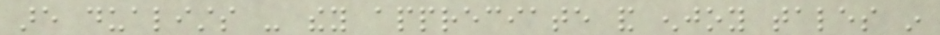are dualists - they appreciate and enjoy tales in
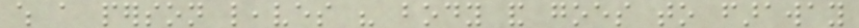which a person leaves his body and goes to faraway
